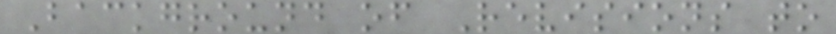Background of Revisions to
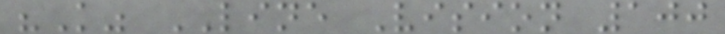"K" LINE Vision 100
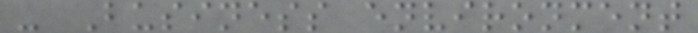- Business environment
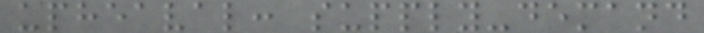upheaval: supply-demand
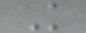K
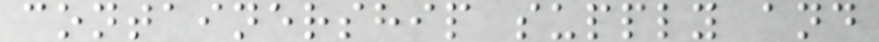containership supply and
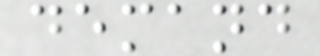demand
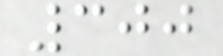300
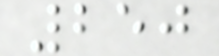250
